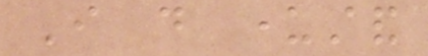I do understand
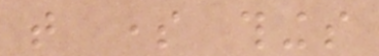that some things
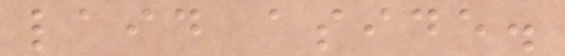laid aside.
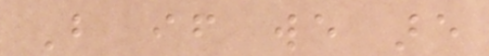But if we are
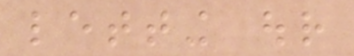letting our
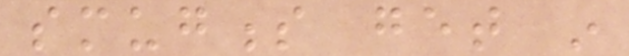smugness get in
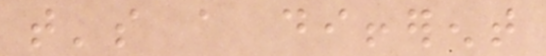that's a different
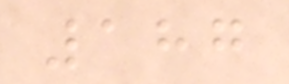187
